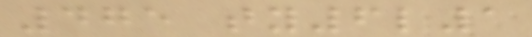475 ty6l1
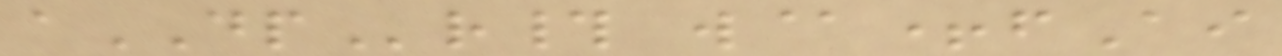aDPr# w@+fAi
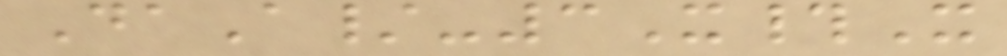DaA/-3X#X
